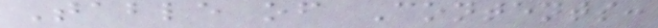Table of Contents:
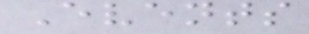Events
